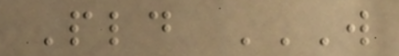Pld W
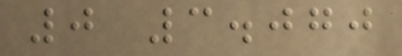0 3.070
